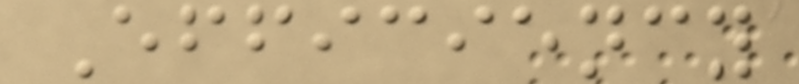Efficiency
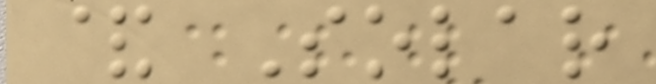& Solar
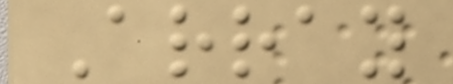Array
